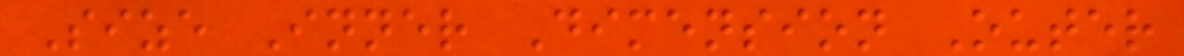Size Inner Dimension Outer
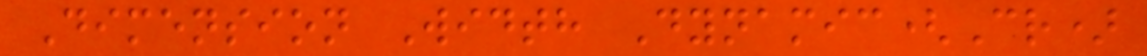Dimension Width Dynamic(Cr)
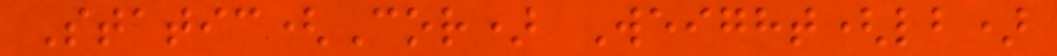Static(Cor) Weight(lb)
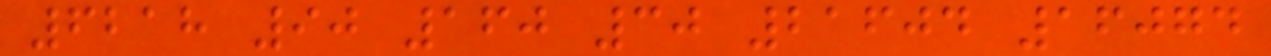6218 90 160 30 21604 16074
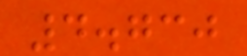4.730
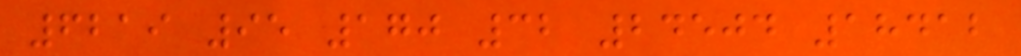6219 95 170 32 24504 18412
